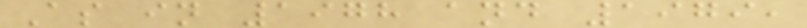As in 1978 and 1979,
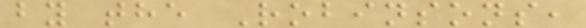by the Robinsons,
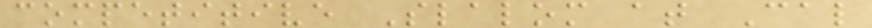competitive Slalom at Cal
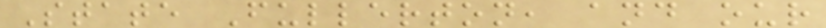State Fullerton, and our
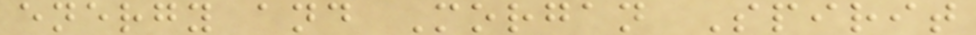energy and Morgan Spirit
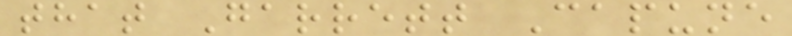that Garrett Capune
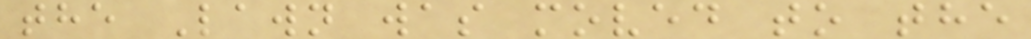the Lawn was moved to the
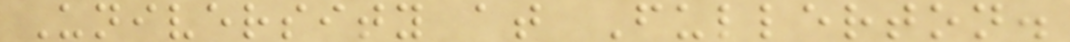University at Fullerton.
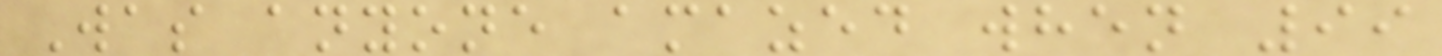Was anyone amazed when 99
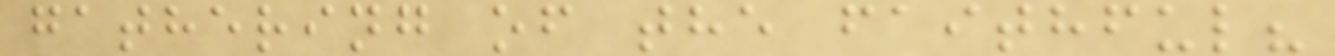gathering of the faithful?
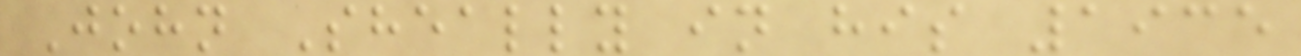John Sheally in his 1935
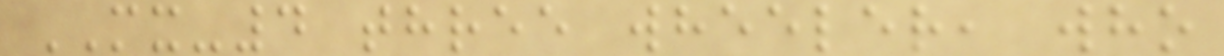MX-4 three wheeler, who
